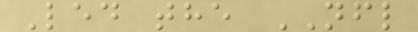Led the NFL
